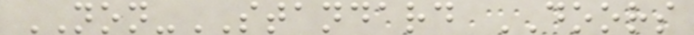NON-STANDARD DOORS
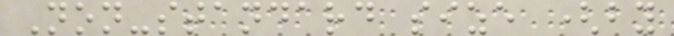Non-standard size (by
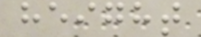height
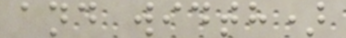and width)
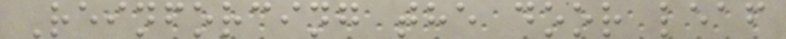Reinforcing the door leaf
